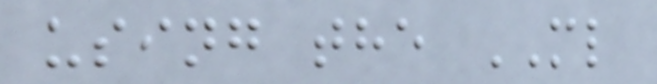using the ML
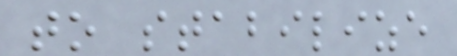to stabilize
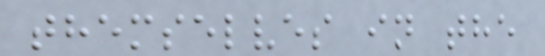themselves in the
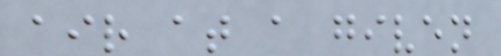air at a given
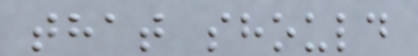that should
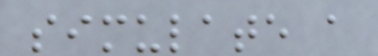simulate a
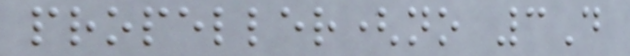propeller(no 3D
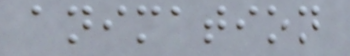animation
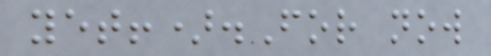yet!).For now
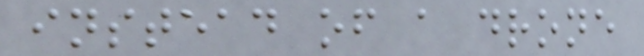instead of a drone
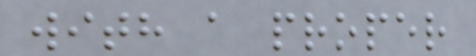with a proper
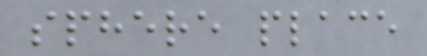sphere place
